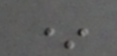*
